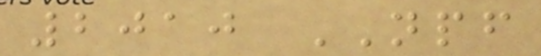2010 NPF
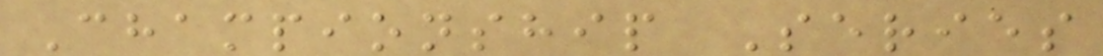Championship Series
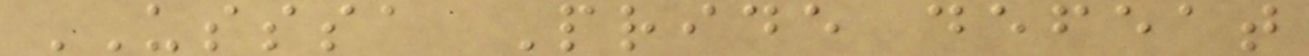USSSA Pride defeat
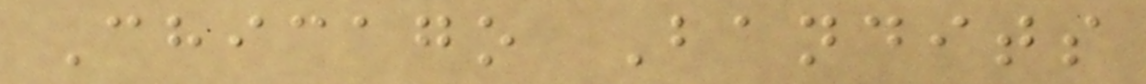Chicago Bandits
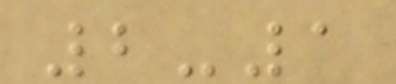2-1
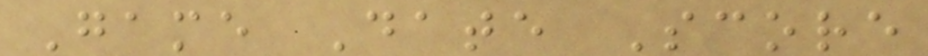Game Date Score
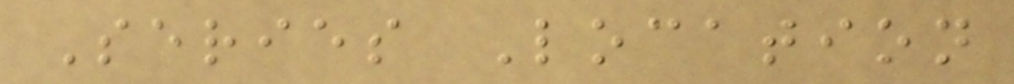Series Location
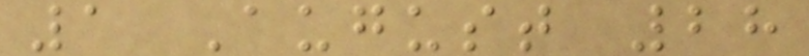1 August 28
